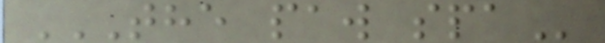THE PAW SPA
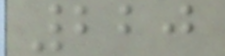220
